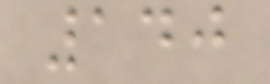140
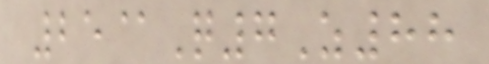25@Q7Z88
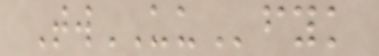TwUUfyk
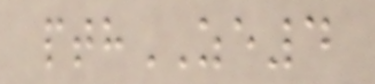pthZE4
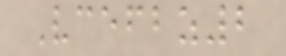Vcefbz2
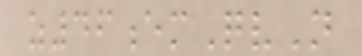z46emQvN
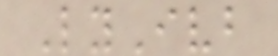LyIvb
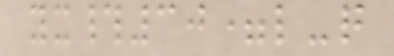yx#30=l-q
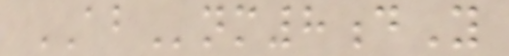ABnm8dY
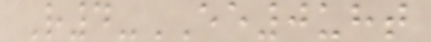R4-EE0uht
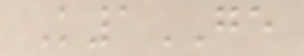K1GE
